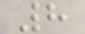8
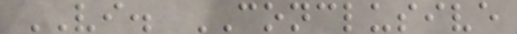VI. CONCLUSIVE
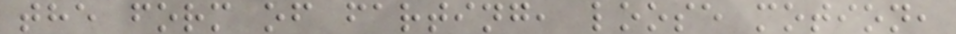the form of farting, loose motion,
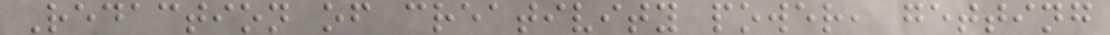Redaction of creativity power, getting
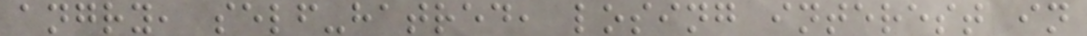angry, self-hatred, losing interest in
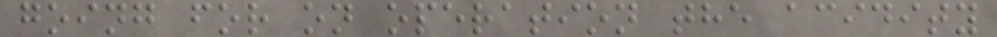going for on operation the acidity
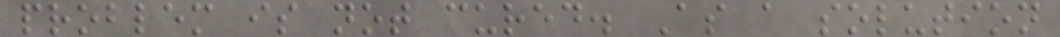problem is not cured. As a solution
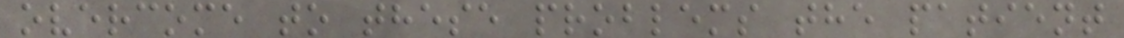overcome to these problems the patient
